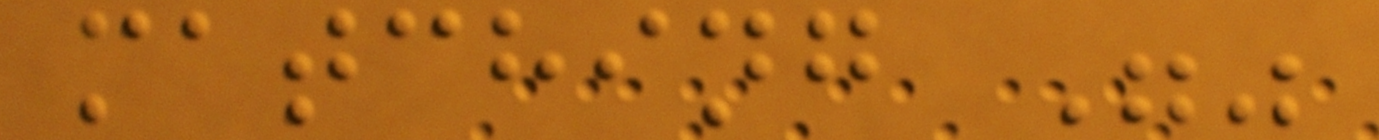matching ""
